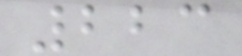223
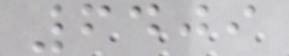6409
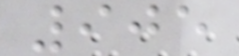905
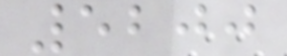5200
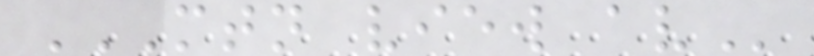MTN VIEW AV
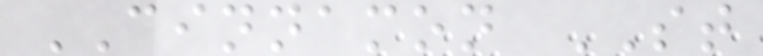CINNAMON ST
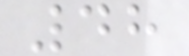48
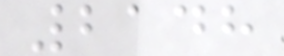2148
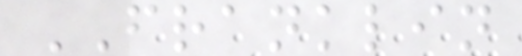FRANKLIN
